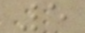5
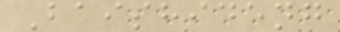Baishideng
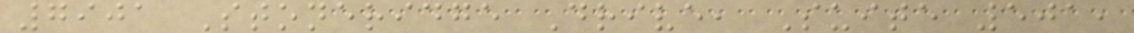7901 Stoneridge Drive, Suite 501,
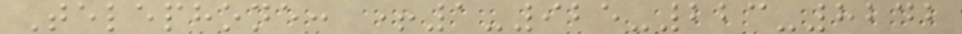Telephone: +1-925-223-8242
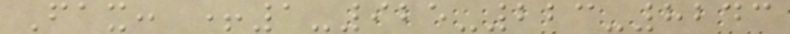Fax: +1-925-223-8243
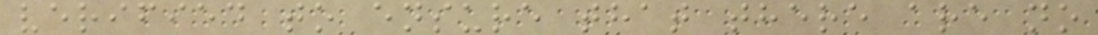verified to ensure that there are no
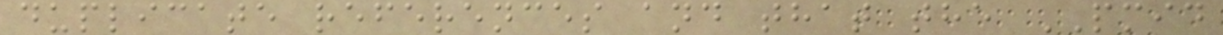duplicate references and that the PMID
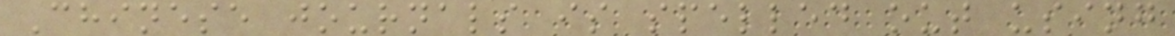Chinese journals is spelled out using
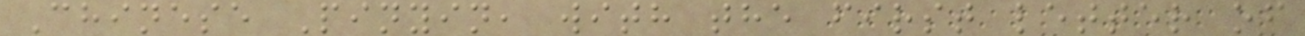Chinese Pinyin, with the first letter of
